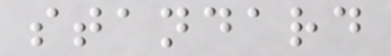standard
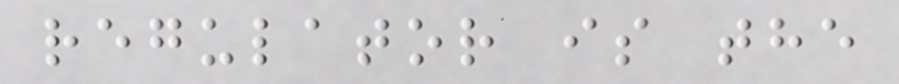regulator is the
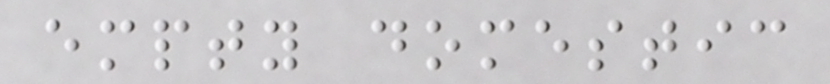empty domestic
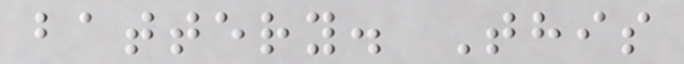battery. This
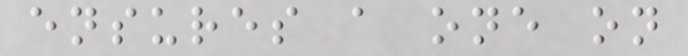ensures a one on
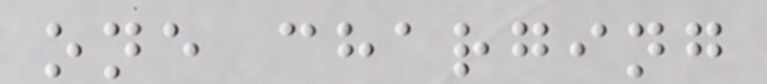one charging
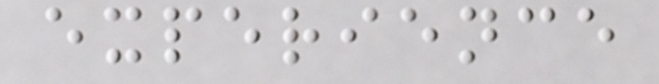experience
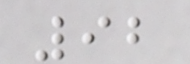92
